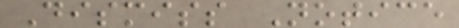Dismiss Notice
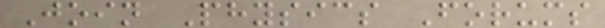Join Physics Forums
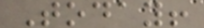Today!
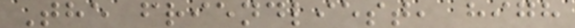The friendliest, high
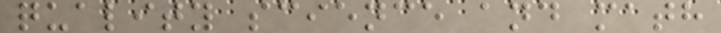quality science and math
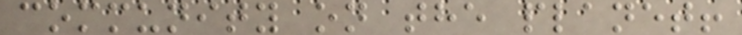community on the planet!
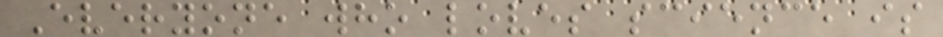Everyone who loves science is
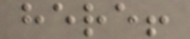here!
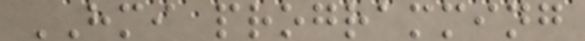HMI programming
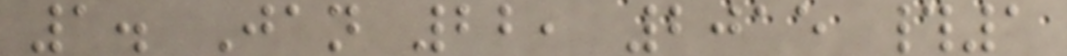1. Jan 22, 2015 #1
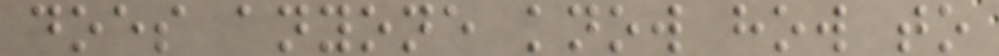does anyone know how to
